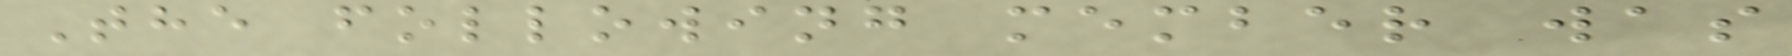The following member was
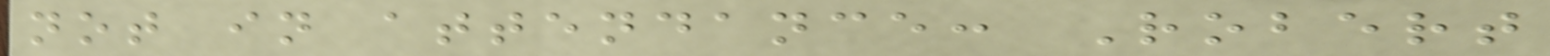not in attendance: Robert
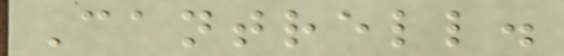Cantrell.
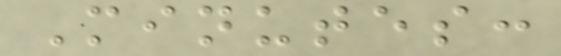Minutes:
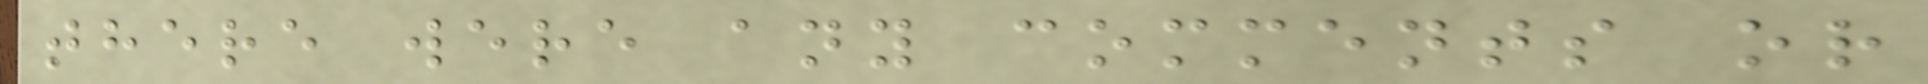there were any comments or
